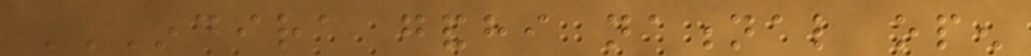INDIRA GANDHI NATIONAL OPEN
